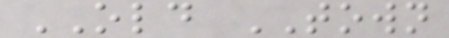OLD TOWN
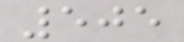505
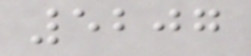5207
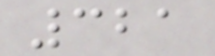321
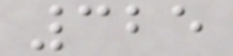325
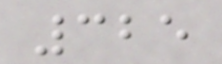325
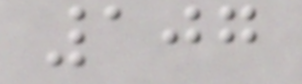107
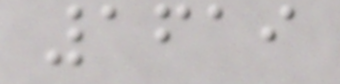1619
